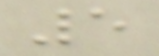5
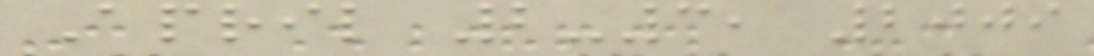April 2-3, 2009
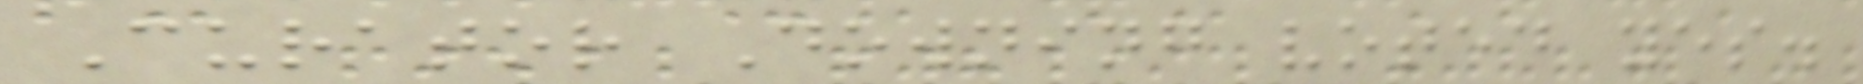Curator Downing voted yes.
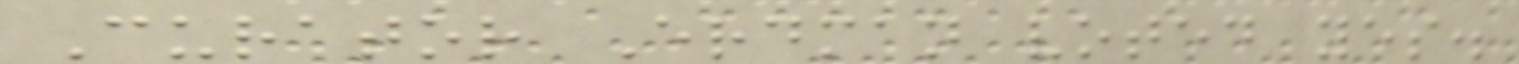Curator Erdman voted yes.
